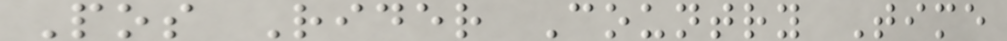Pos Rider Country Time
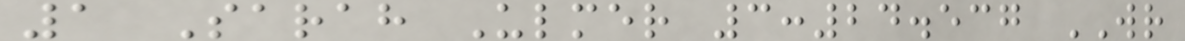1 Sarah Ulmer 3:24.537 WR
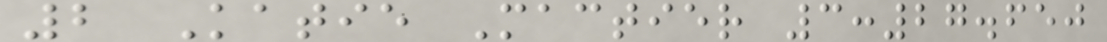2 Katie Mactier 3:27.650
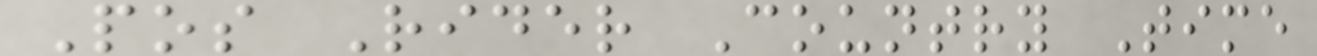Pos Rider Country Time
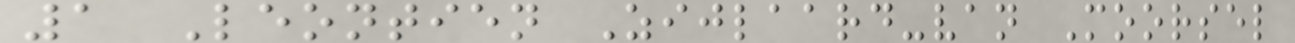1 Leontien Zijlaard-van Moorsel
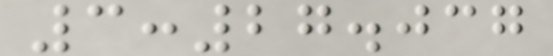3:27.037
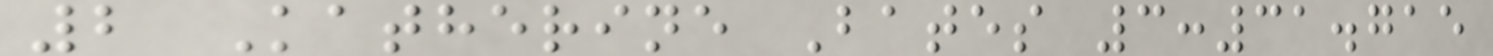2 Katherine Bates 3:31.715
